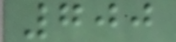700
